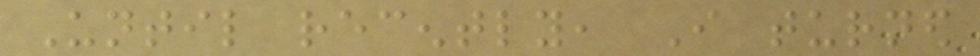Until recently, I turned
